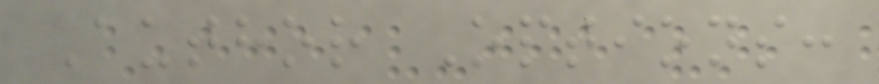Author Options:
